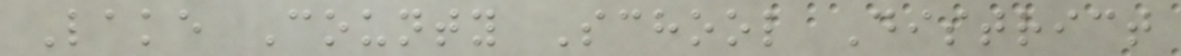Lake County School District
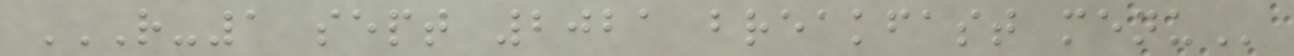R-1 SEPT 2021 BREAKFAST MENU
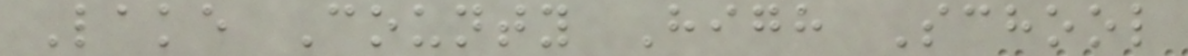Lake County High School
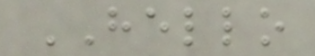HELLO
